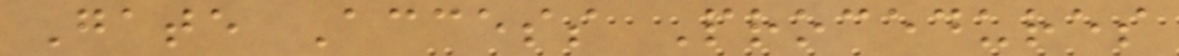Gate Access Procedures
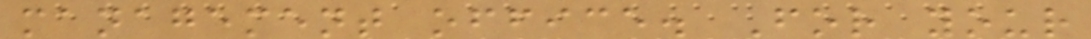management office. For your
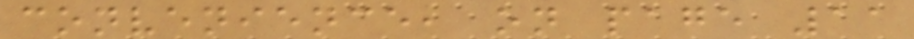convenience, on page 11
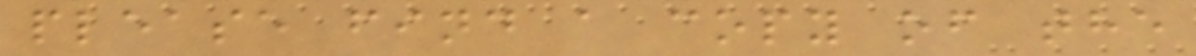please find a copy of the
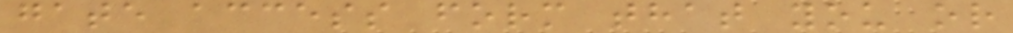gate access form that you or
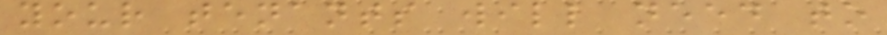your tenants will need to
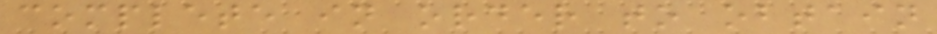complete in order to obtain
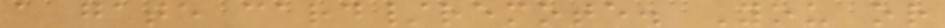a gate card/remote. You or
